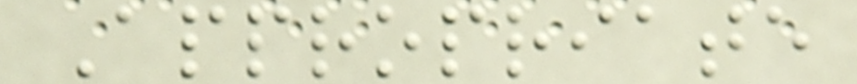Appropriate
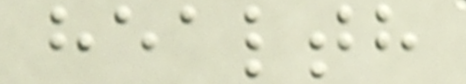health
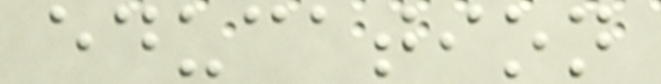education
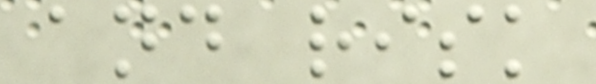and risk
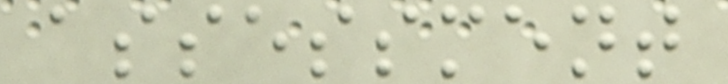assessment
